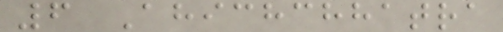6 Ahichchhatra
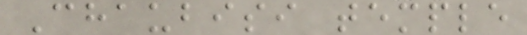Chaubisi temple
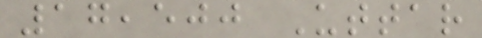17,500 Uttar
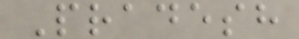Pradesh
